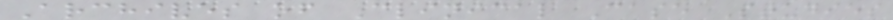Archives of Clinical Case Studies
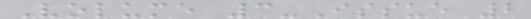Volume 3-Issue 2
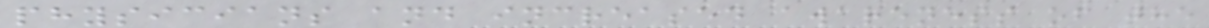physicians and increased awareness of the
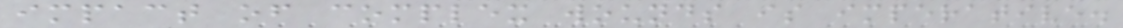impact of complex wounds is imperative.
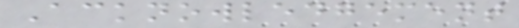Acknowledgement
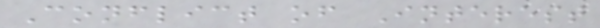Conflict of Interest
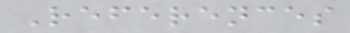References
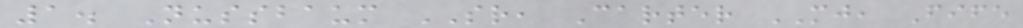1. Nussbaum SR, Carter MJ, Fife
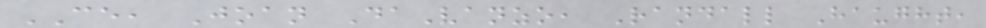CE, Joan DaVanzo, Randall Haught,
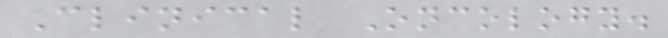Clinical Oncology.
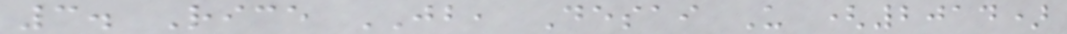3. Rice JB, Desai U (2014)
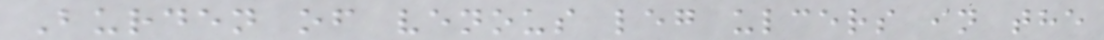Burden of venous leg ulcers in the
